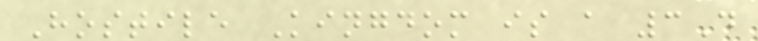Hostile Kingdom is a 3D
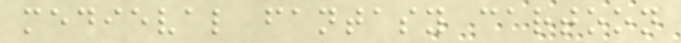medieval fantasy cartoon
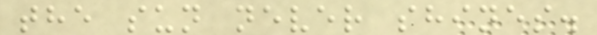the sun never shines.
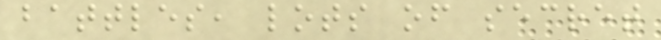battles, lots of secret
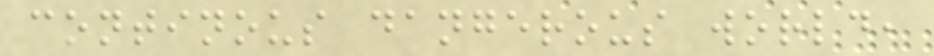continous dangerous world,
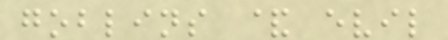goblins & evil
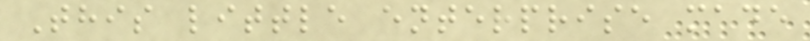This little enterprise made
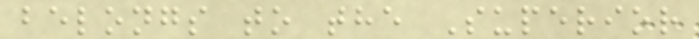belongs to the Superior
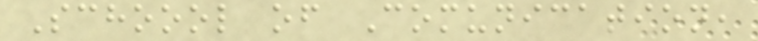Schoool of Comunication,
